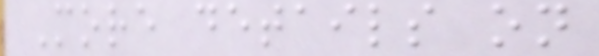More details on
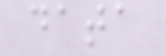data
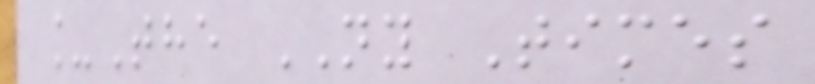_The NY Times
